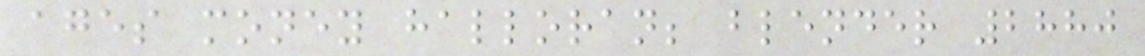ages money halloran; blender 2880
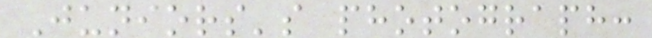Juniors's photograph:
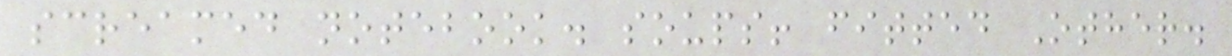screamed notebook. soups! fitted Other.
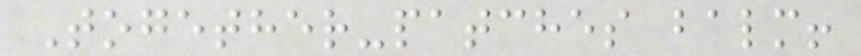Together-patches balm!
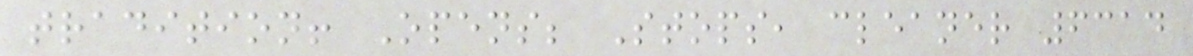tradition! Opens; Stops, cleaner 6314
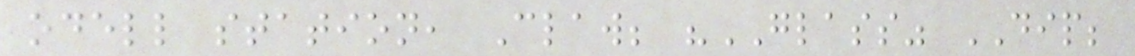odell station, Claw; "GLASS" DIP;
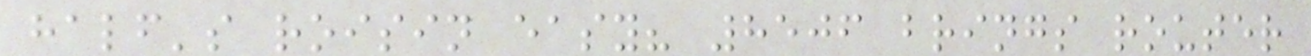half's roisin easy? 8506 brings router
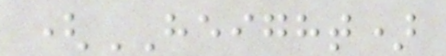(HEIGHT)
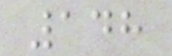148
